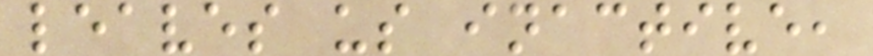leaves us inactive,
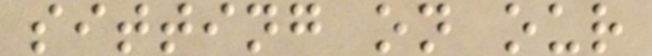sitting on our
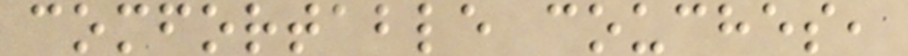comfortable couches,
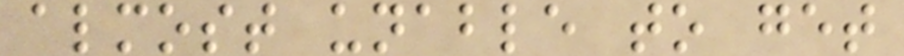almost unable to get
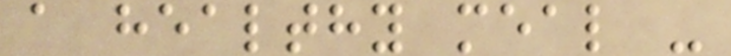a healthy meal -
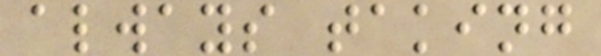always taking
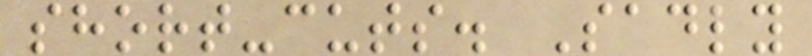short-cuts. Sadly
